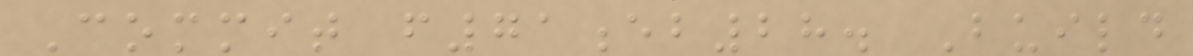Commit f71eb28. Build
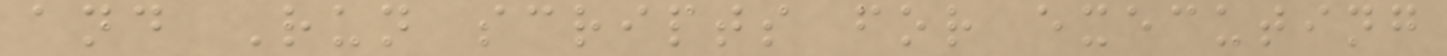and Run scripts for executing
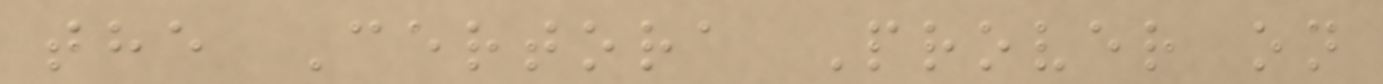the Certora Prover on
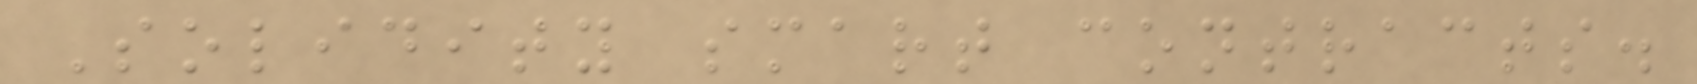Solidity smart contracts.
